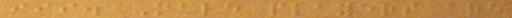iii. Male players are
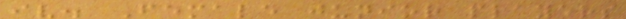iv. Female junior players
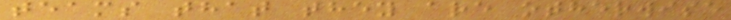teams that they are otherwise
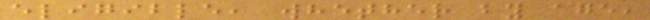eligible, whether by age,
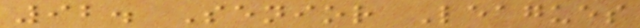92. Senior Leagues
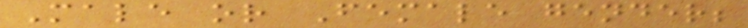Male or Female gender;
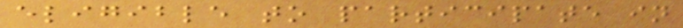eligible to participate in
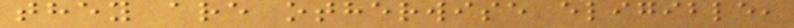they are otherwise eligible,
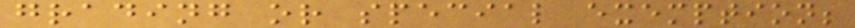grading or special exemption;
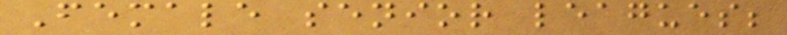Female senior leagues;
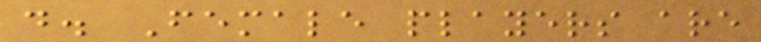d. Female players are
